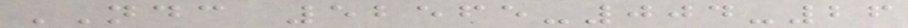NDC 52565-004-26
